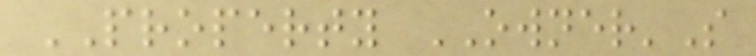PROPERTY OWNER'S
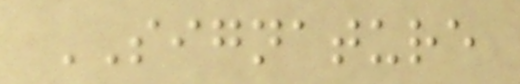SIGNATURE
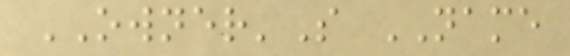OWNER'S NAME
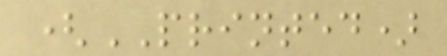(PRINTED)
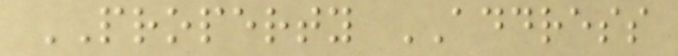PROPERTY ADDRESS
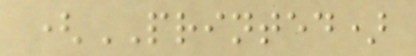(PRINTED)
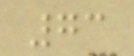73
